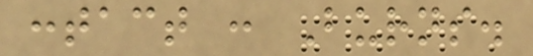contact : Burns.
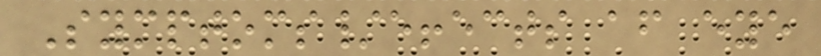Symptoms/effects after eye
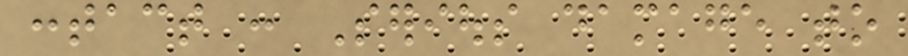contact : Serious damage to
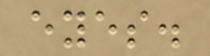eyes.
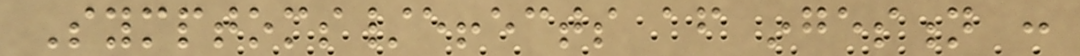Symptoms/effects after ingestion :
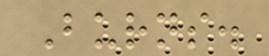Burns.
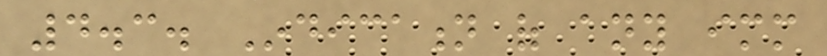4.3. Indication of any immediate
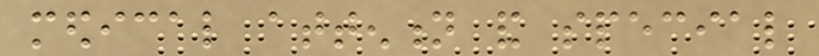medical attention and special
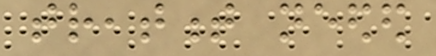treatment needed
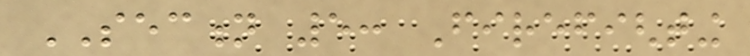SECTION 5: Firefighting
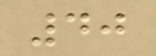40
